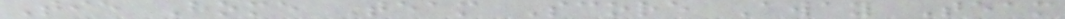Tie Home Team Score Away Team
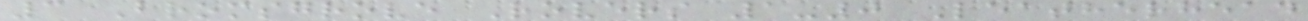3 Bromsgrove Rovers 1-0 Leatherhead
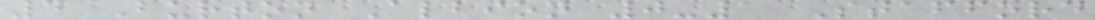4 Burton Albion 0-1 Stafford
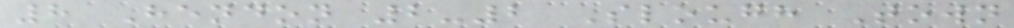8 Hendon 2-2 Slough Town
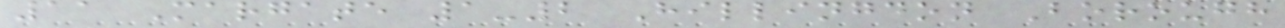11 Margate 1-2 Hillingdon Borough
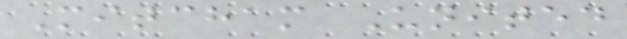Mitcham United
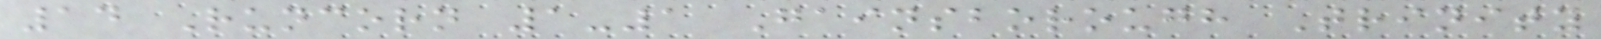14 Runcorn 1-1 Gainsborough Trinity
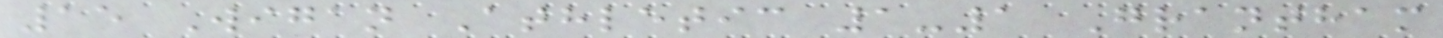15 Wigan Athletic 1-1 Grantham
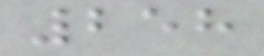258
